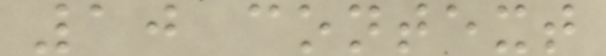10 context
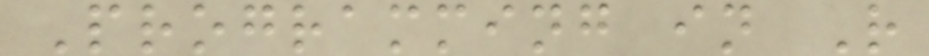Programming in R
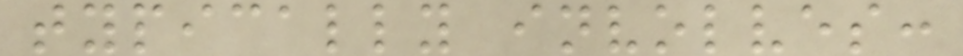typically involves:
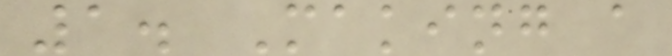1. Making a
